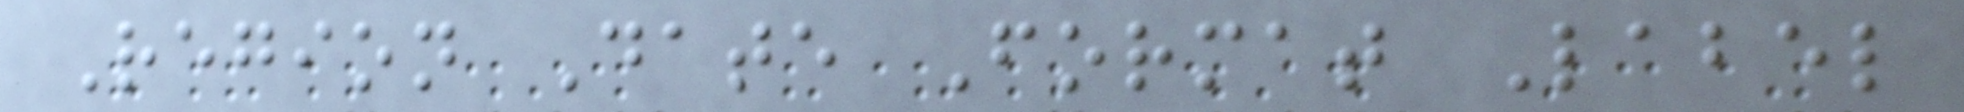Region Date Format Label
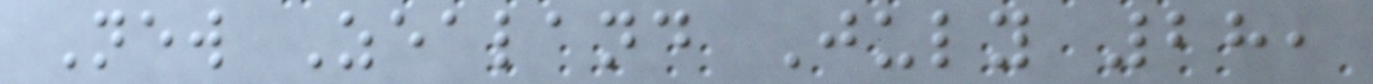New Zealand July 28,
